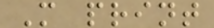M print
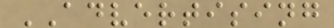ADVERTISING
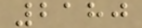2180
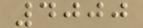4000
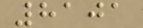8101
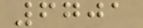6701
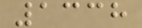1338
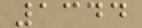1344
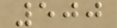500
